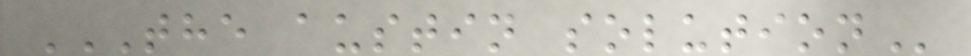THE AUSTIN SOLUTION
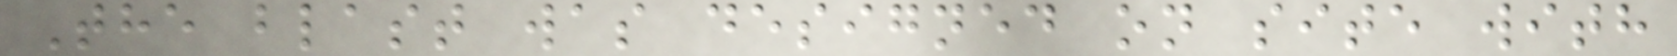The blast was designed on site with
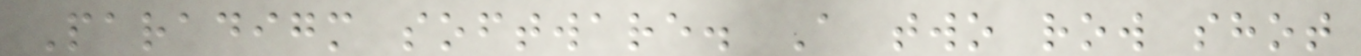Paradigm software. A two row shot
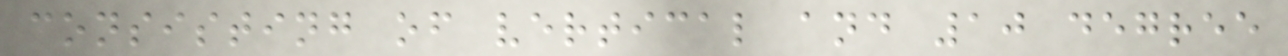consisting of vertical and 10 degree
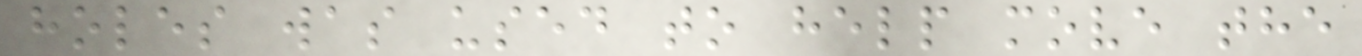holes was used to help move the
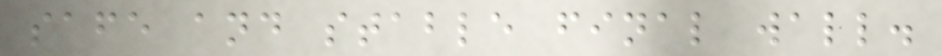safe and stable final wall.
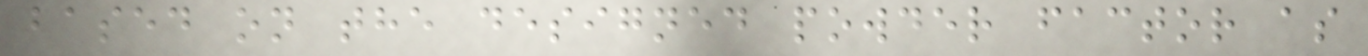based on the designed powder factor as
